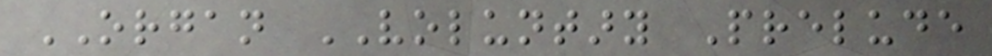ORGAN VOLUNTARY Prelude
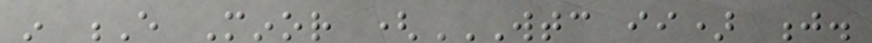in E Minor (WTC II) J.
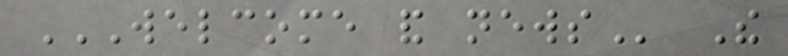WELCOME AND NEWS The
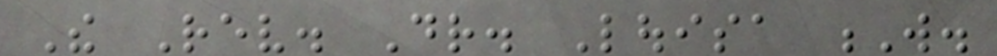The Rev. Dr. Louisa W.
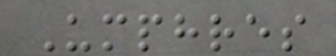Umphres
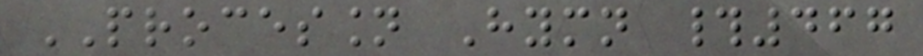PROCESSION Hymn #467
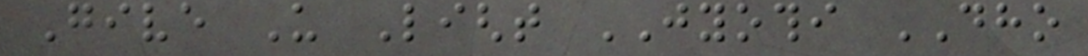Give Us Light JYOTHI DHO
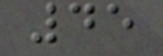45
